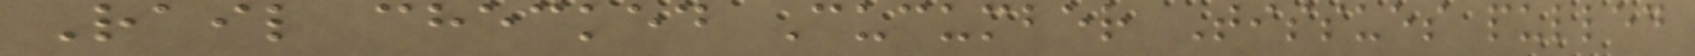Rail checked Cucumber Tissues pulled
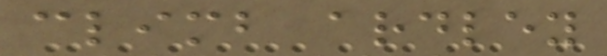climb ardley
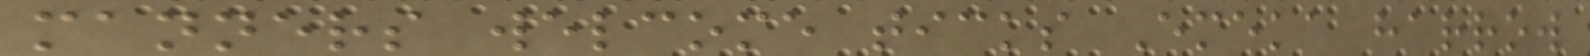manners welcome ticks Emeka harrow
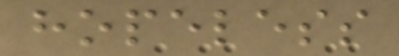hopeless
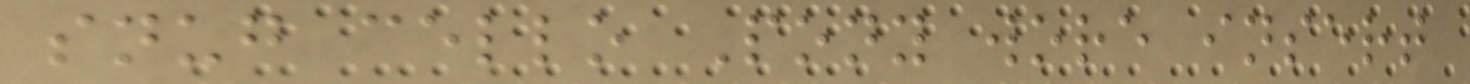snug cello Pony wore insert
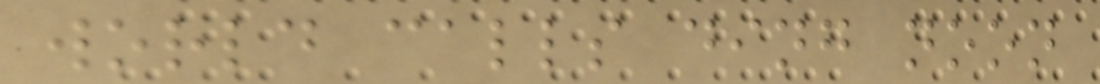world calls ding noon
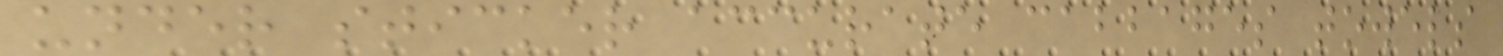under sticker accurate cabbages towels
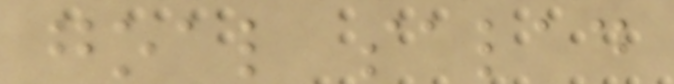goal salad
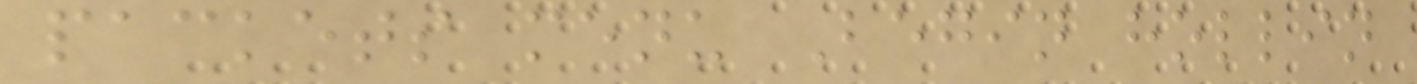packets menu Begin hollin
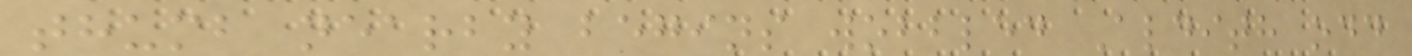thumb nearby begins wobbled Aldith odd
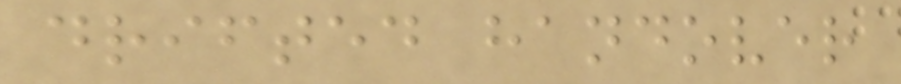drifted handover
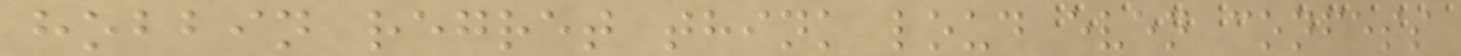hobbin regret think loud even confess
